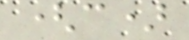(c)
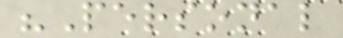"Personal
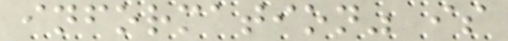information" is
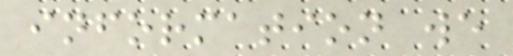information we
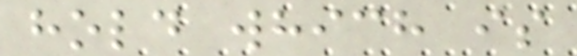hold which is
